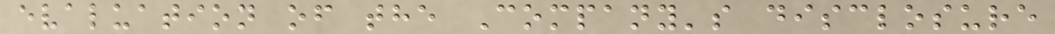evaluation of the Company's disclosure
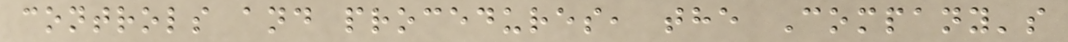controls and procedures, the Company's
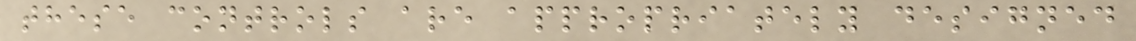these controls are appropriately designed
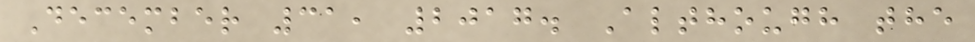December 31, 2017. Although the
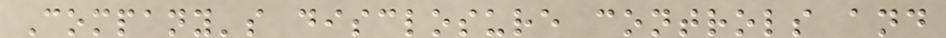Company's disclosure controls and
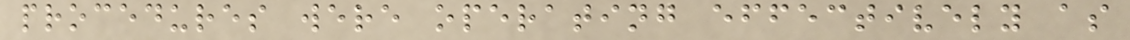procedures were operating effectively as
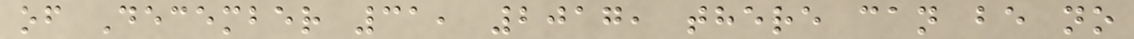of December 31, 2017, there can be no
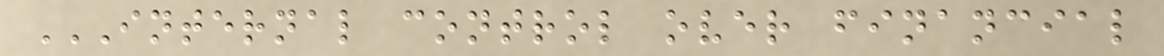INTERNAL CONTROL OVER FINANCIAL
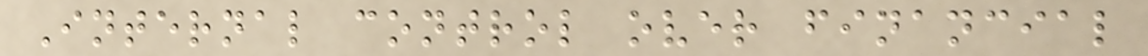Internal control over financial
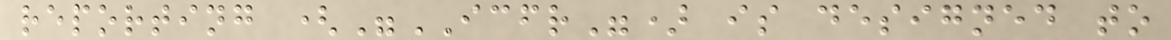reporting ("ICFR") is designed to
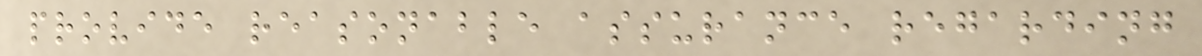provide reasonable assurance regarding
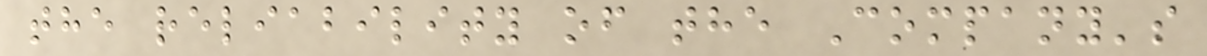the reliability of the Company's
